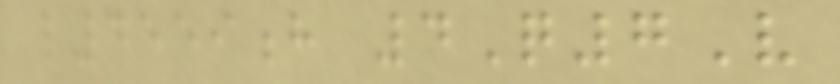l4559h 4Q7V
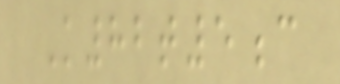K82t5c
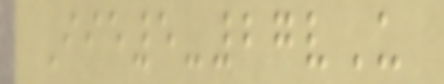Iie5-27vU
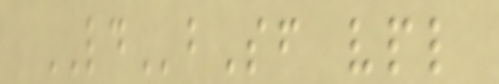LDbSf vpl
